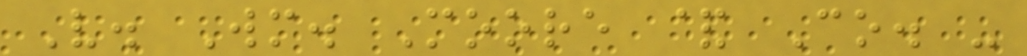V. Wm. Moore & Co. -
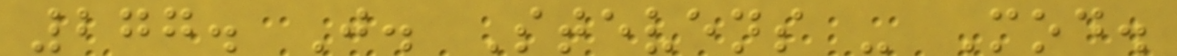277. J. Stevens - Mod.
